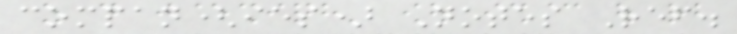compan(ies) Notes Ref.
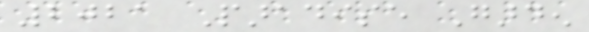2021 Paradise Garden
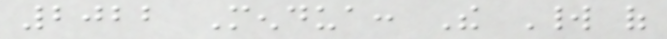2022 Mendua: The World of
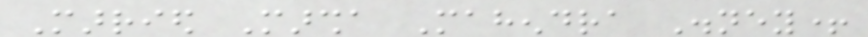Married Marsha Mahendra Disney+
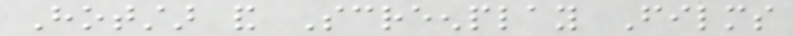Hotstar and Screenplay Films
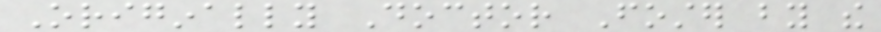Originally Doctor Foster by the
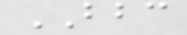BBC
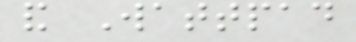and Wattpad
